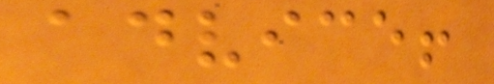advice!
